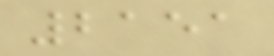2151
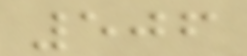506
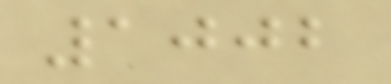1002
